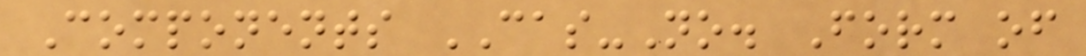Components CAS-No. Form of
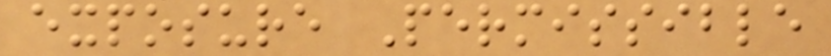exposure Permissible
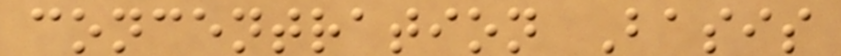concentration Basis
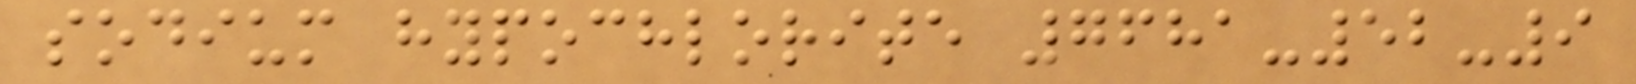sodium hypochlorite 7681-52-9
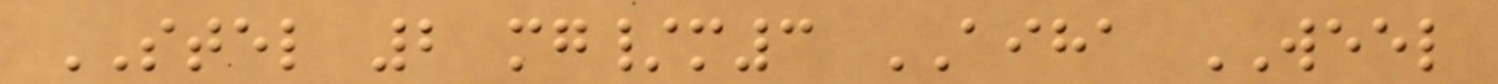STEL 2 mg/m3 AIHA WEEL
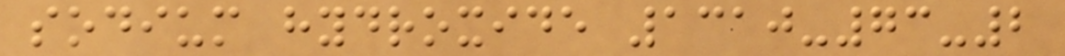sodium hydroxide 1310-73-2
